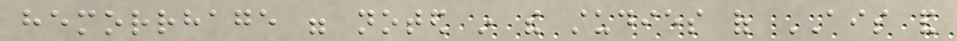hemorrhage were noted in the studies of AIS and
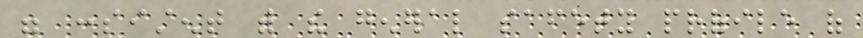were consistent with the general safety profile of
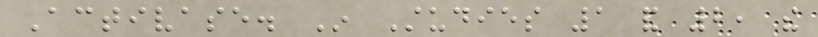Activase. In Studies 1 and 2, the
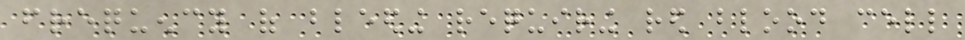frequency of bleeding requiring red blood cell
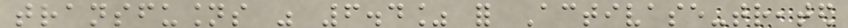transfusions was 6.4% for Activase-treated
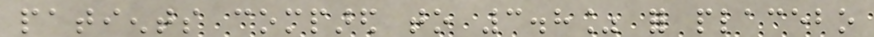patients compared to 3.8% for placebo
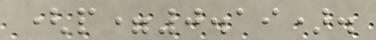(p=0.19).
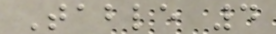Table 4
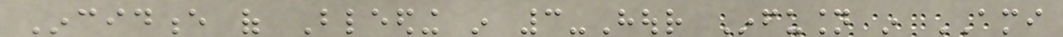Incidence of Bleeding in 3-Hour Infusion in AMI
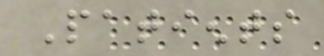Patients
